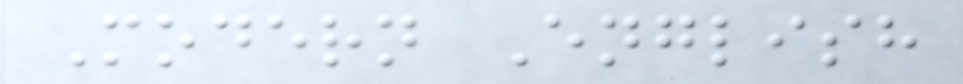Modern English
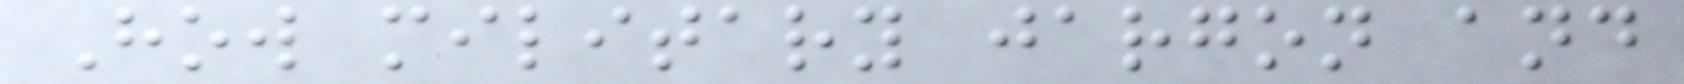How military jargon and
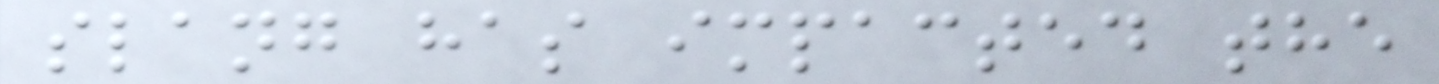slang has impacted the
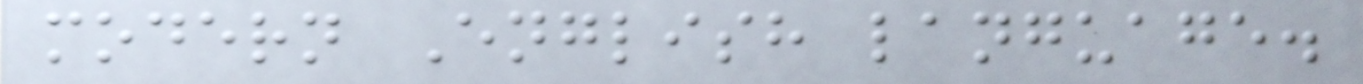modern English language.
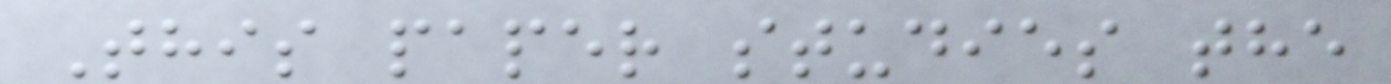This paper studies the
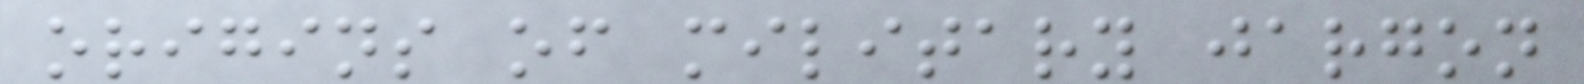origins of military jargon
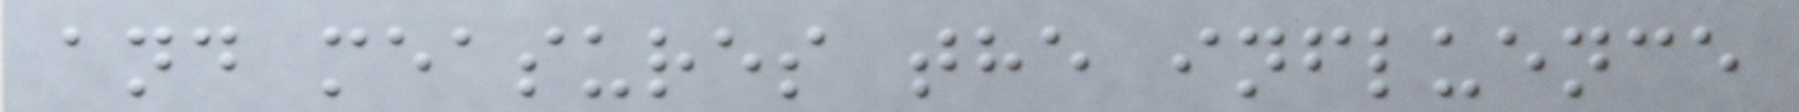and measures the influence
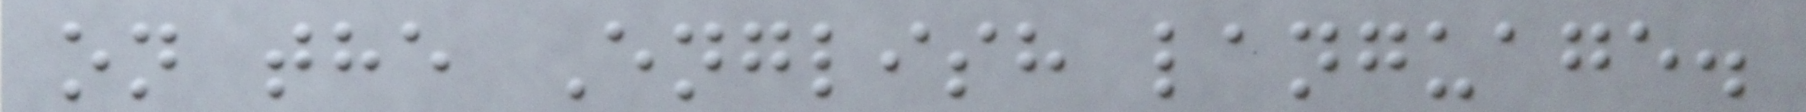on the English language.
